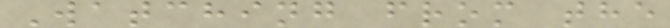Watching from the
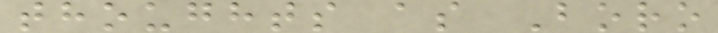thoughts as Boro
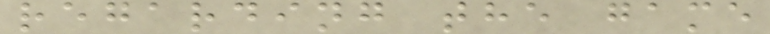regarding the game
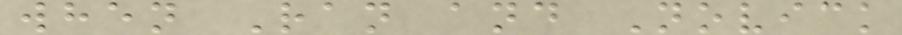when Ran and Novick
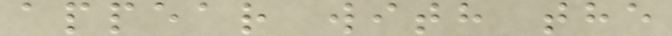appear with the
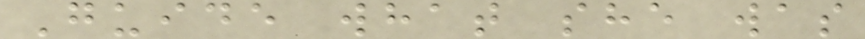Guide what she was
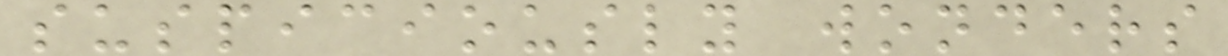suspiciously wonders
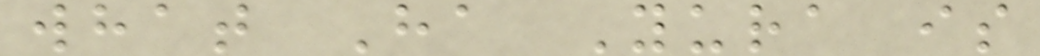what Ha Yura is
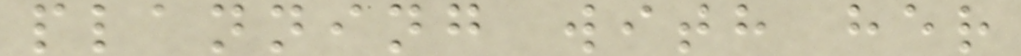planning with her
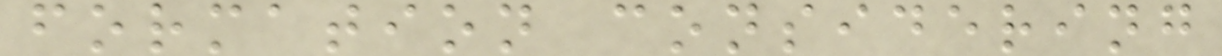formation considering
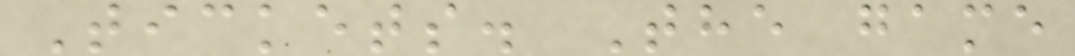Tickets. The game
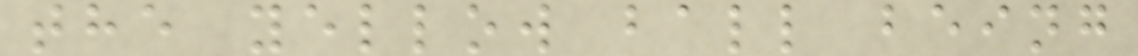the yellow ball being
